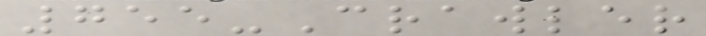755-Crawler
